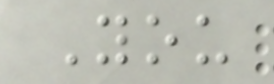You
